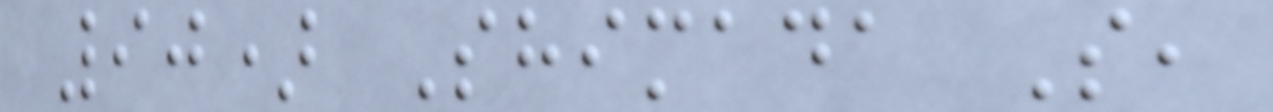90) Shimada S,
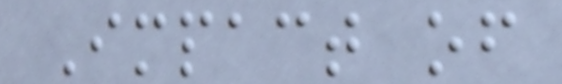Impact of
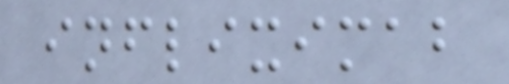infliximab
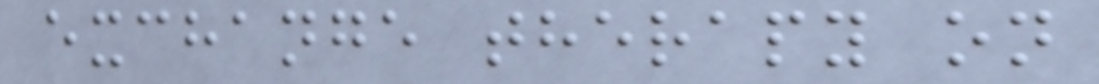exchange therapy on
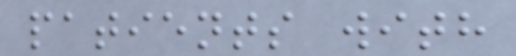patients with
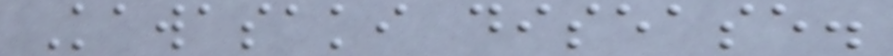Kawasaki disease.
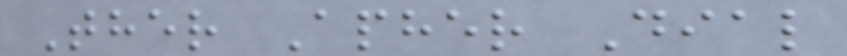Ther Apher Dial
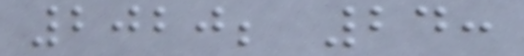2020; 24:
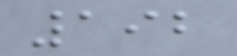192
